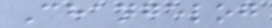Changelog
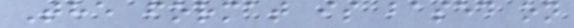The format is based on
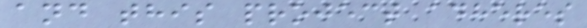and this project adheres
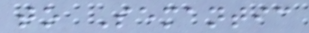to Semantic
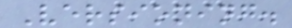Versioning.
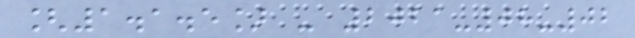[1.1.5] - 2021-08-02
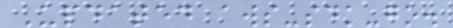Updated aws-sdk-go.
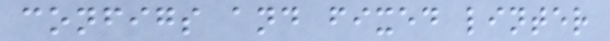configs and fixed linter
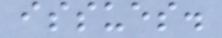issues.
